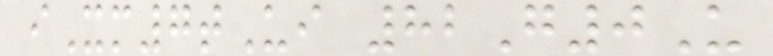iXm7tUi 82G0U
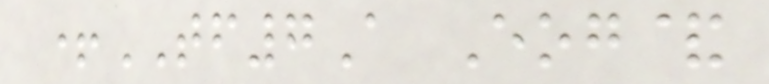+TF7A Eog&
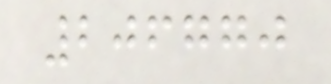206770
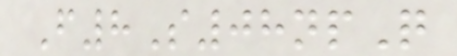F8S08npQ
